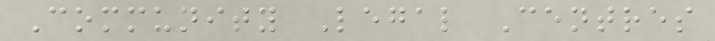Community Legal Centres
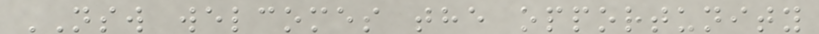NSW welcomes the opportunity
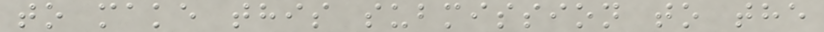to make this submission to the
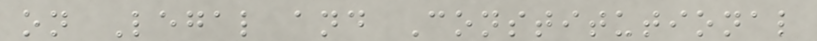on Legal and Constitutional
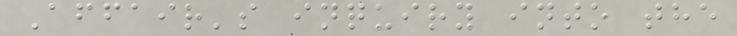Affair's inquiry into the
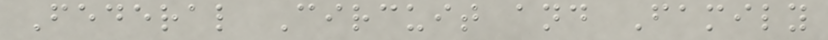Federal Circuit and Family
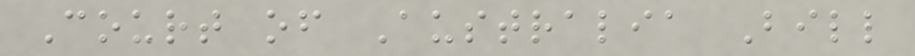Court of Australia Bill
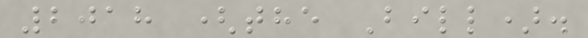2018 (the Bill).
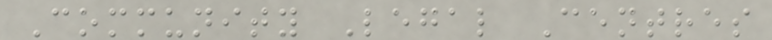Community Legal Centres
